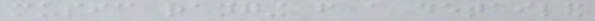music ranging from a detailed
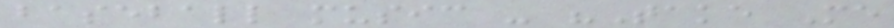baseball music - "Take Me
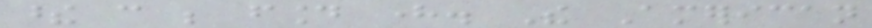these can be found here. The American
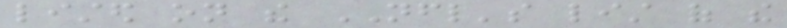listed on the NFL's list of the
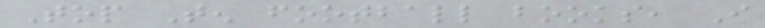Top Ten football books, I
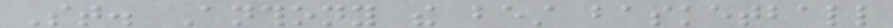St. Anthony the best basketball
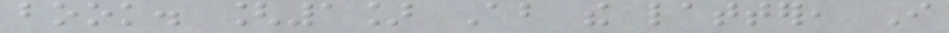book. [1] About the latter, I
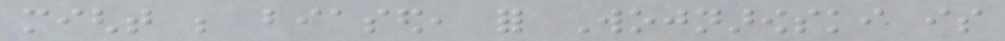might be biased, for Wojnarowski is
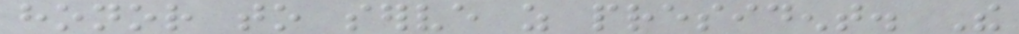honor to serve as president. The
